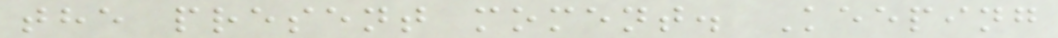the present moment. Keeping
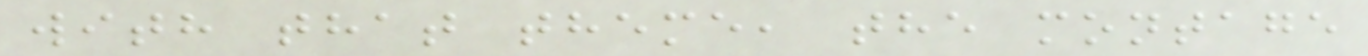with that theme, the montage
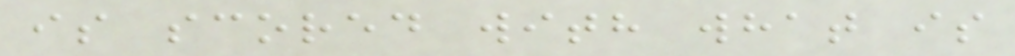is scored with what is
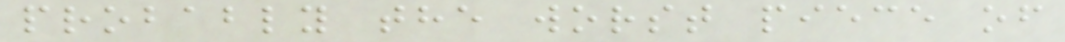probably the worst piece of
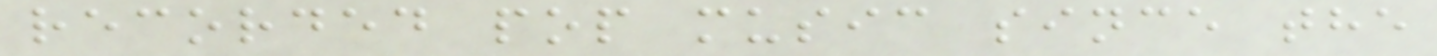recorded pop music since the
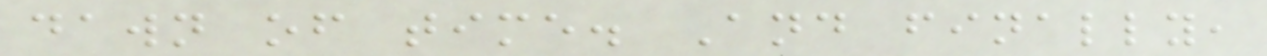dawn of time. And finally,
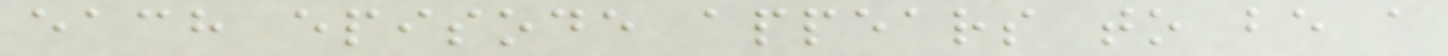each episode appears to be a
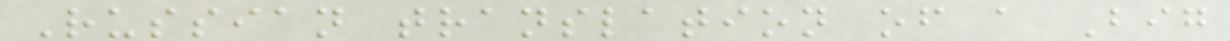Russian translation of a Big
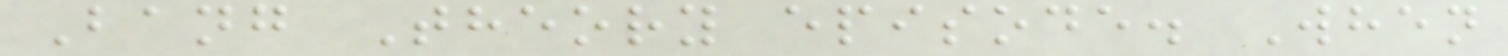Bang Theory episode. When
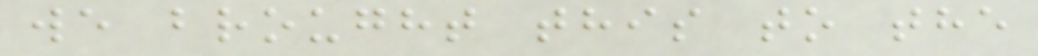we brought this to the
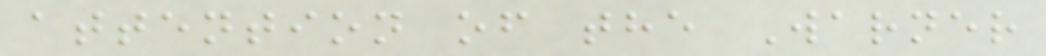attention of the Warner
